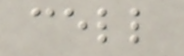cell
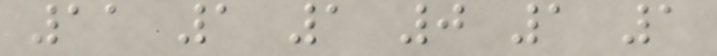11 1 1 0 1 1
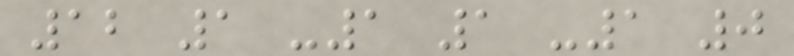12 1 -1 1 -1 0
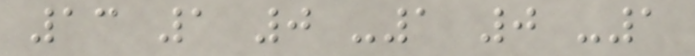13 1 0 -1 0 -1
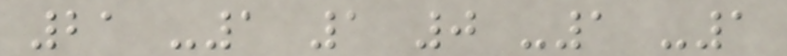21 -1 1 0 -1 -1
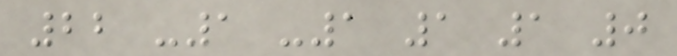22 -1 -1 1 1 0
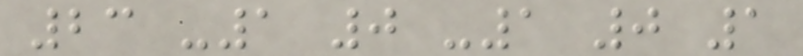23 -1 0 -1 0 1
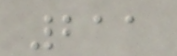211
